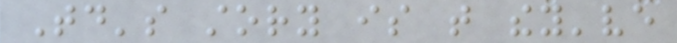Today's story is that they've
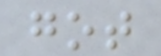got
